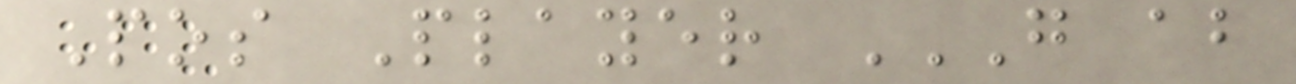Pos Player G AB
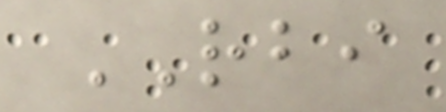RBI
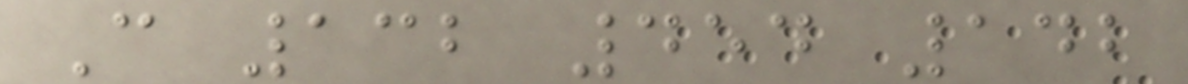C 132 454 142
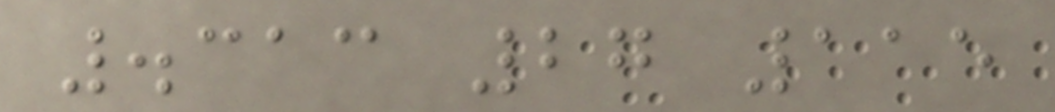.313 27 115
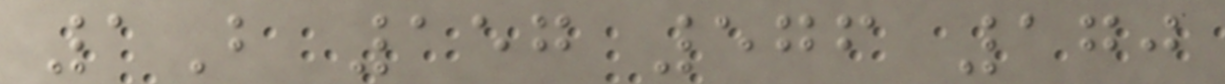1B 157 576 170
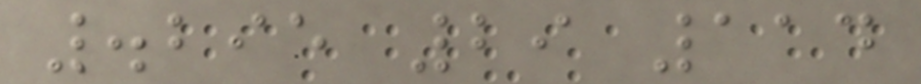.295 29 114
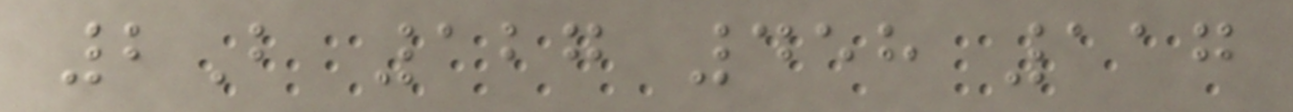2B 127 458 117
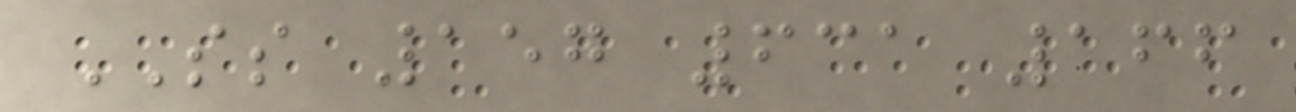SS 157 631 166
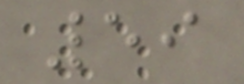59
